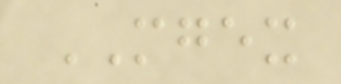MGEX
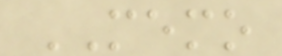MEMO
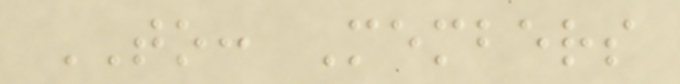TO: Members
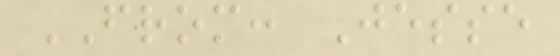FROM: Jesse
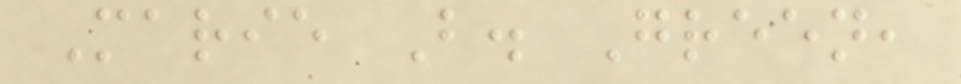Marie B. Green,
